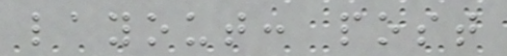layout: post
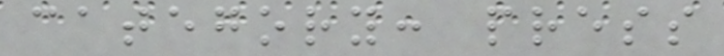category: press
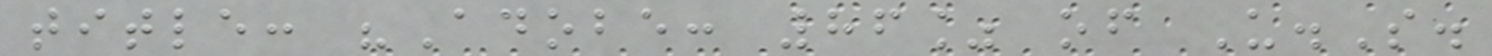title: "Adobe: 86% of U.S.
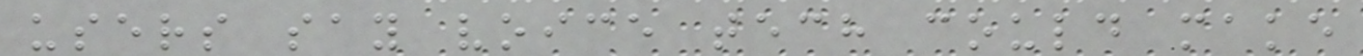users say voice tech could make
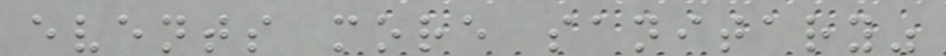events more sanitary"
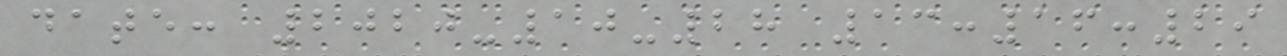date: 2020-10-28 13:16:29
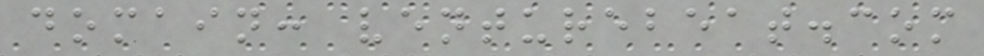domain: venturebeat.com
